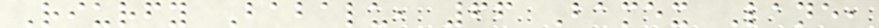Riurfy Babalu, 66 Bamex Lane,
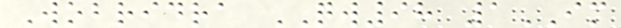Wobridra QW98 1IM
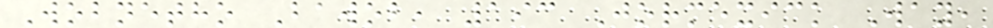Wobnetho Bawob, 193 Jormexick Way,
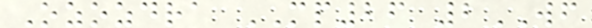Ozozdra MP26 2WF
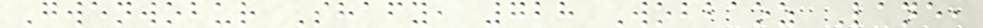Gwenwobur Shafy, 728 Wobbaoz Lane,
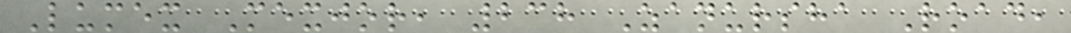Lumex Mexjor, 238 Zanursha Road,
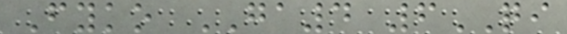Fyko GA4 6QI
